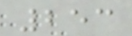253
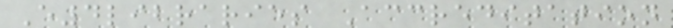E4libraries Accreditation
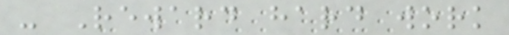- Reward hard work
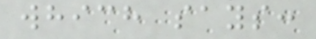which says:
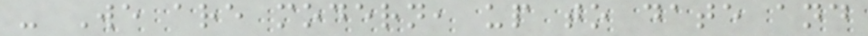- We are modern, up to date and
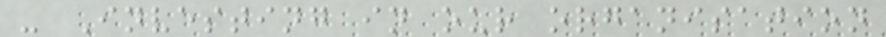- Investing in our organisation
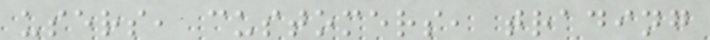users, customers, trading
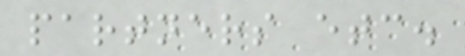partners etc.
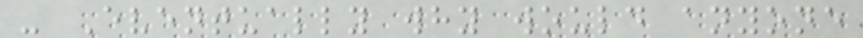- Eventually why would anyone
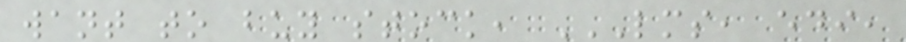want to buy stock, LMS, EDI,
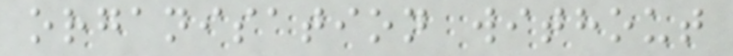organisation without
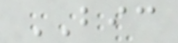BIC
